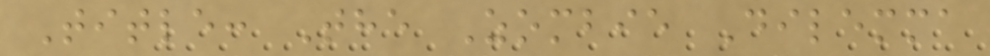Title: The Zombie Dilemma
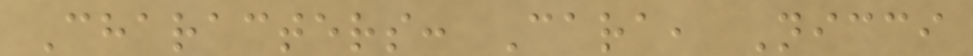Characters: Cara, Nicci
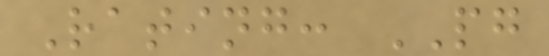Rating: PG
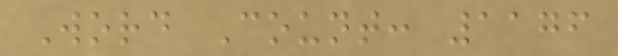Word Count: 1176
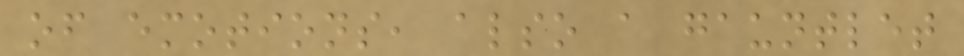of emotions, also a gauntlet
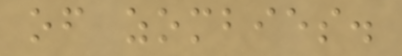of zombies.
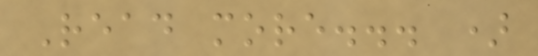Read more... )
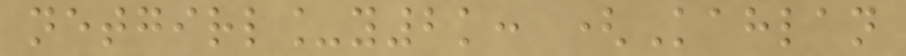netgirl_y2k: (Kahlan
